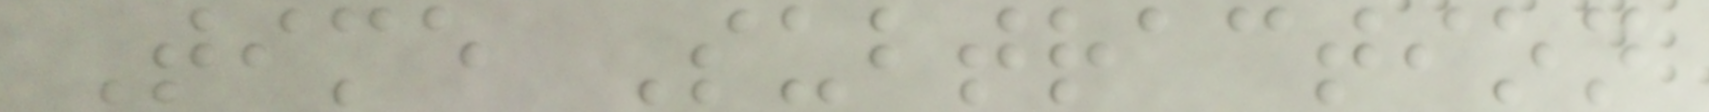Time Subtraction
